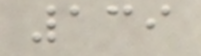139
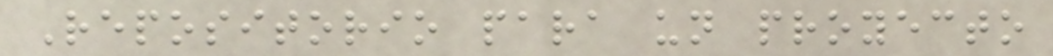Repositorio para un proyecto
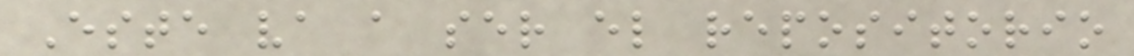Este va a ser el repositorio
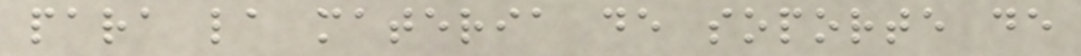para la materia de soporte de
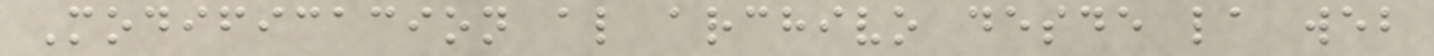Modificacion al archivo desde la web
